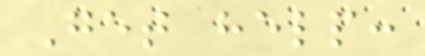Get help:
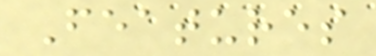Features
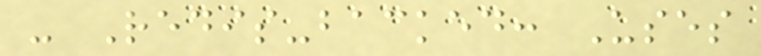- Redis-backed: Uses
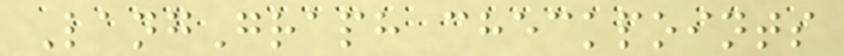LangGraph checkpoints
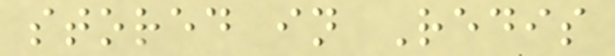stored in Redis
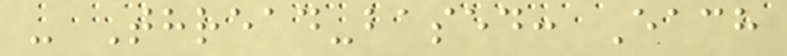- Thread-based: Each
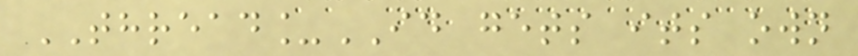THREAD_ID gets its own
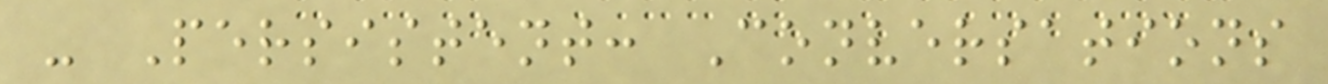- Persistent: Conversations
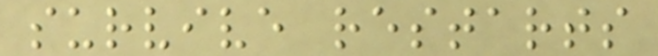survive restarts
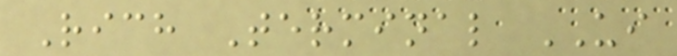Rich Terminal UI
